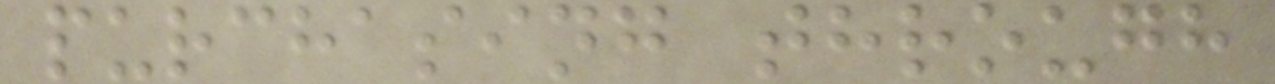purchasing through
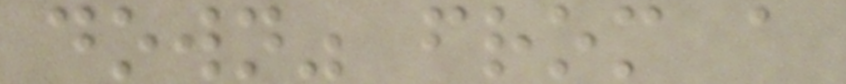down" from a
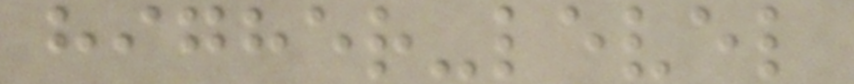higher-level
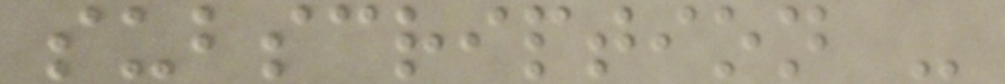subscription -
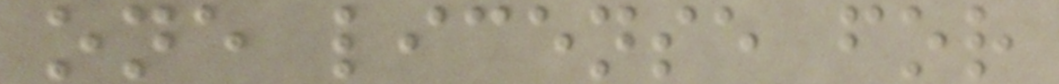one license for
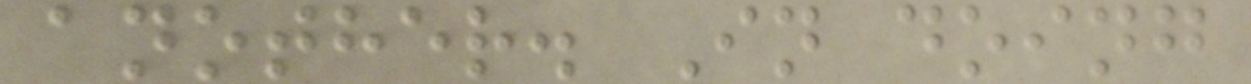another. In doing
